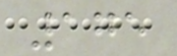175
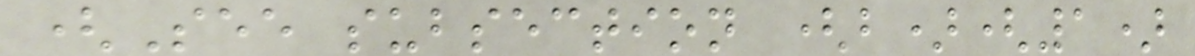(See subsection (b)(1)
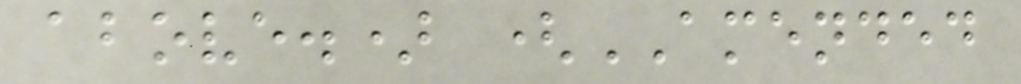above.) (AMENDED
